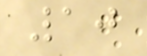10
